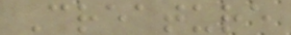Creature
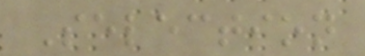Selection
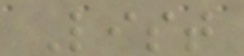List
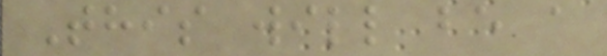This will be a
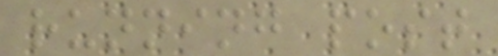running post
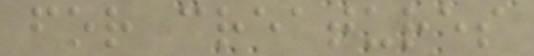for creatures
